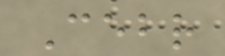Cebr
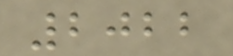2022
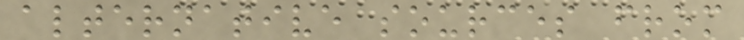alternative sources from
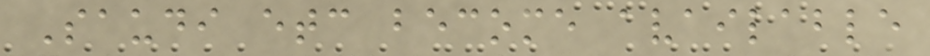Saudi etc become available
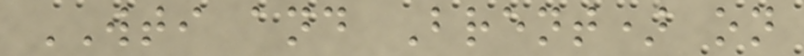WTI and Brent) on
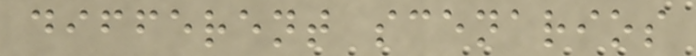different scenarios
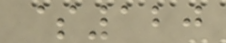$120
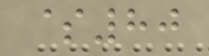$80
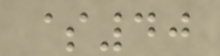$40
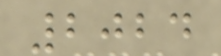2024
